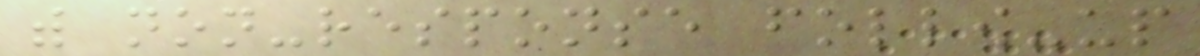with non-response follow-up
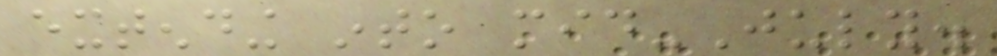extending into mid-July.
